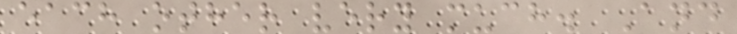each other very much. And
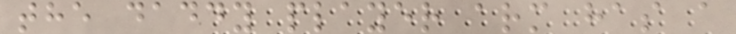the daddy player arm has a
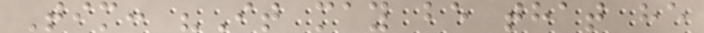Tim: "It may be that he
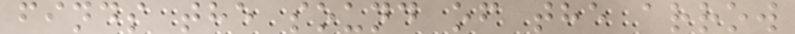finds the sound of the arrow
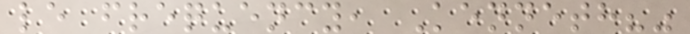le frequency, Kenneth?"
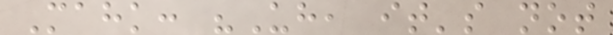Mahk: "Uh, it's not
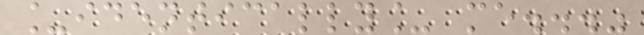_identically_ me..."
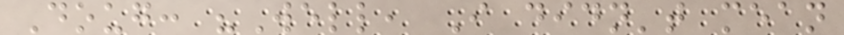Doug: "Well, I didn't mean
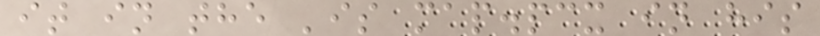it in the 'is map.pcx in his
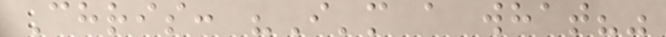Chris: "I'm a what?"
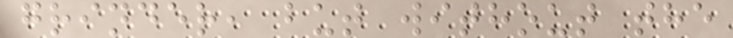grinder, but without the
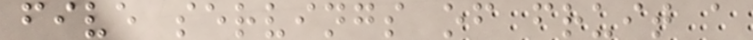five servings of fruit a
